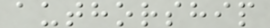authorship
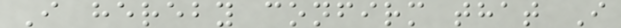I hereby confirm that I
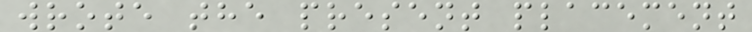wrote the present placement
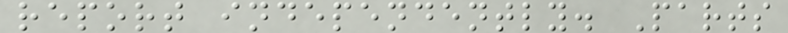report independently. Parts
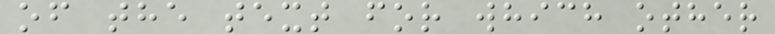of the text for which other
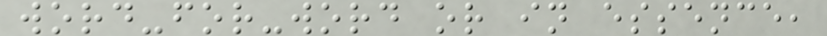word-for-word or in essence,
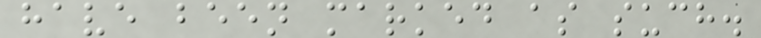have been marked as such.
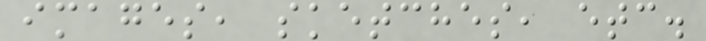images, sketches, etc.
